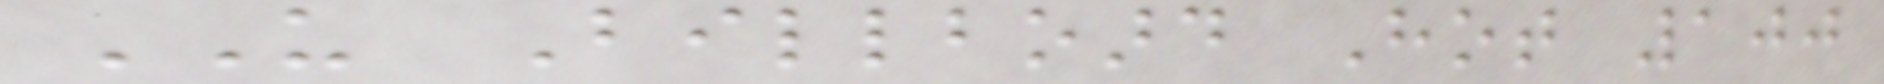US Billboard Hot 100
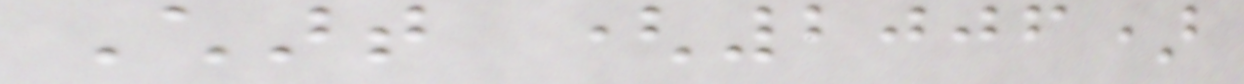Chart (2006)
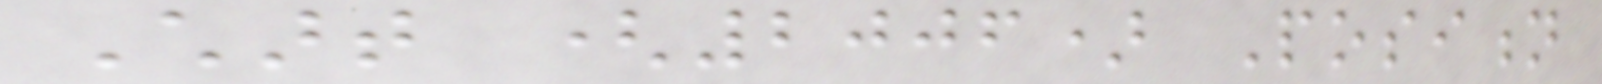Chart (2006) Position
